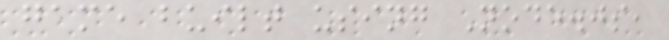game built using Node.js,
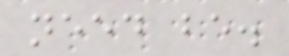need be.
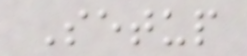Setup
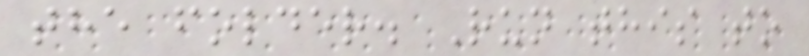the folder. Run this to
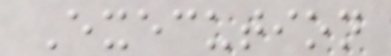Execution
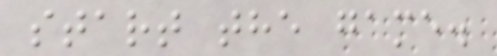start the game.
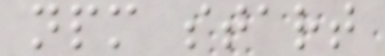npm start
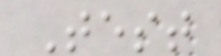Test
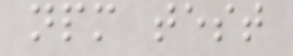npm test
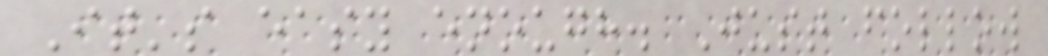It's easy enough. Just follow
